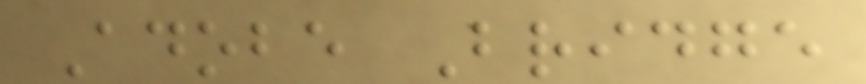Adobe Bridge
